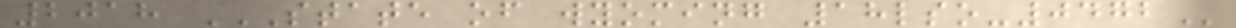2018 STATE OF WYOMING 18LSO-0472
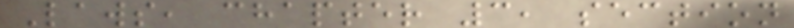Laws, chapter 3, section
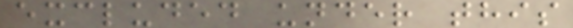excluded under this
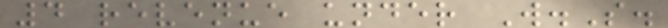4 revenue under W.S.
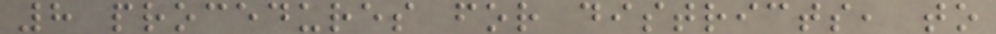8 procedures for districts, to
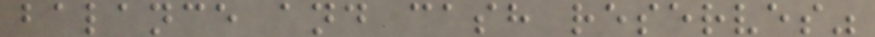balance and cash reserves"
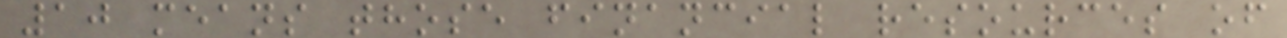10 means those financial resources of
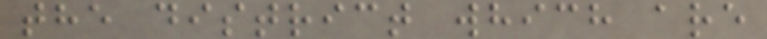the district which are
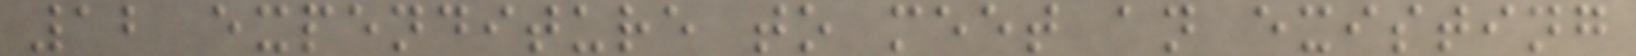12 expenditure to meet an existing
